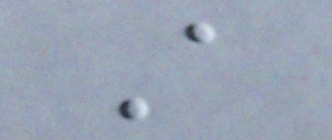A
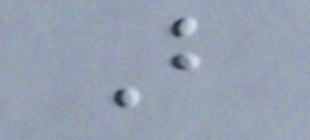B
